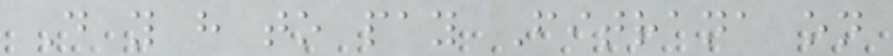Do you have to pay Fitrana on
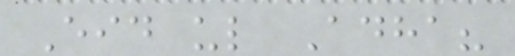Eid ul Adha?
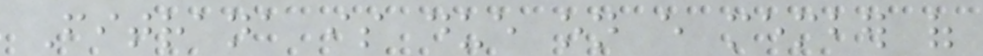Fitrana is due on every member of
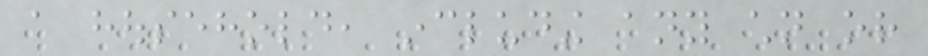a household, including any children or
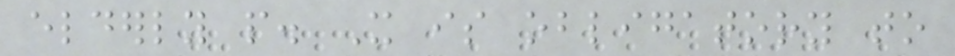elderly people. It is obligatory to
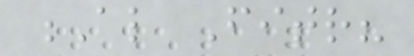Al Fitr?
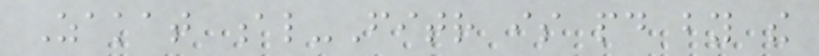Zakat al-Fitr is paid by the
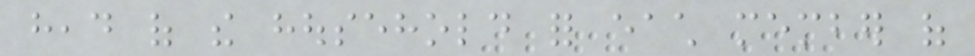head of the household for each member of
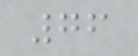76
